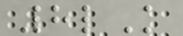8lK
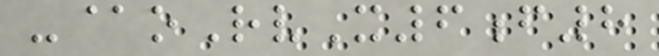-@oRvX6f8
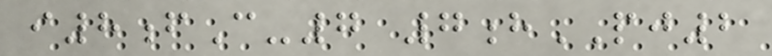i8fC-7 7hPJ2
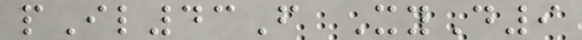pIl43F XyD9
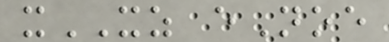xXZ eNoe
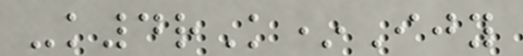-k4rK*Ijy
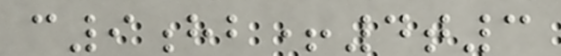c9hb+4t3
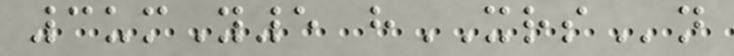3umY5 hXRSn
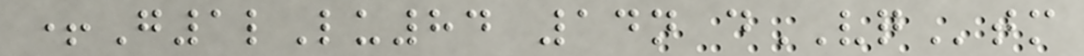+G1lLu84 14n dVQtm
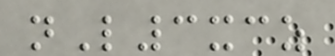nL3xcz
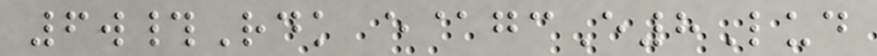6w#Rdk e@gcE8Lud
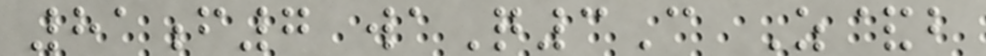81f7 waQ3C Z&b
